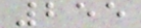255
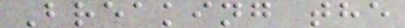Breaking the
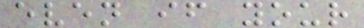even if your
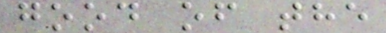good of the
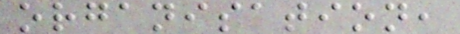organisation,
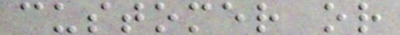customer or
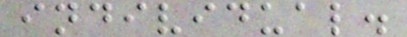individual.
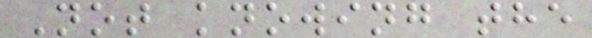Not knowing the
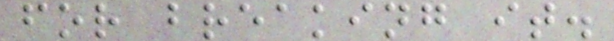for breaking it.
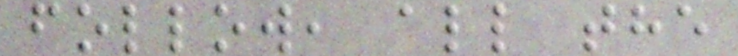follow, all the
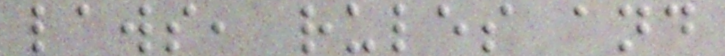laws, rules and
